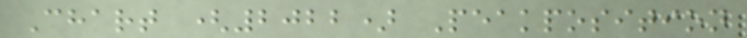Chart (2022) Peakposition
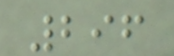296
